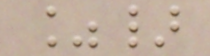%}
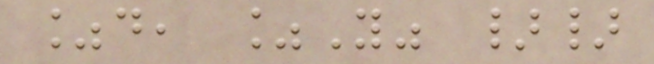%d, %Y" }}
